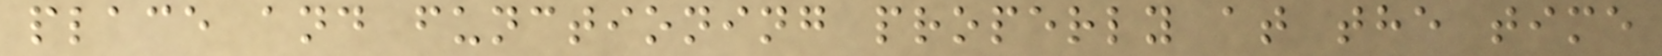place and functioning properly at the time
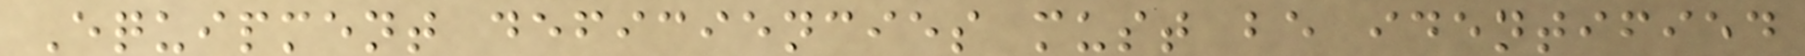Equipment deficiencies must be identified
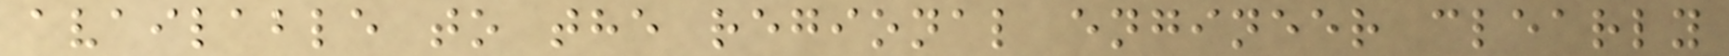available to the regional engineer clearly
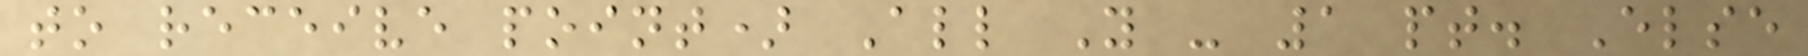to receive point) All Y - 1 pt. Else
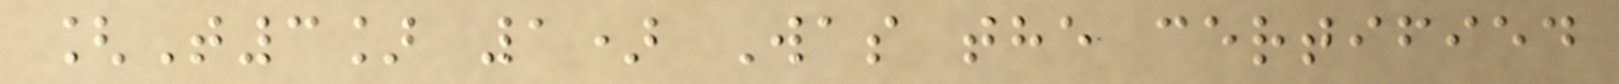[T3] 1) Was the certified
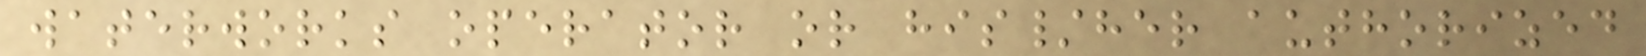waterworks operator or his/her authorized
